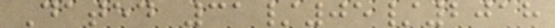Dated 31/05/2018
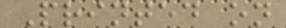Printed on
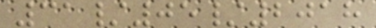31/05/2018
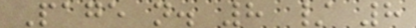Page n. 8 / 8
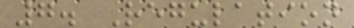7. Regulation
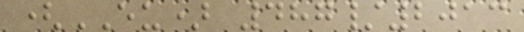(EU) 487/2013
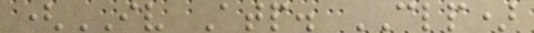(IV Atp. CLP)
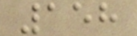158
